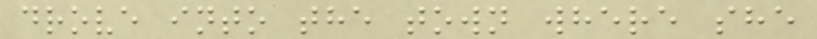drove into the town where she
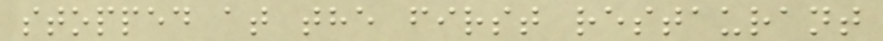stopped at the first restaurant
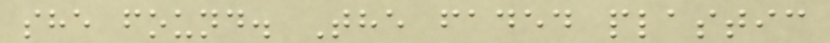she found. The faded plastic
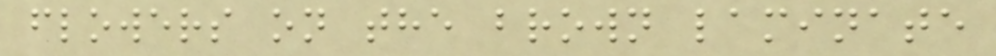flowers on the brown laminate
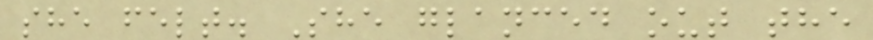she felt. She glanced out the
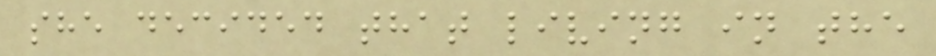she decided that living in the
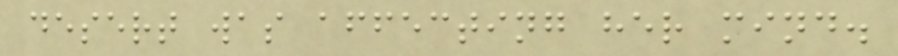desert was affecting her mind.
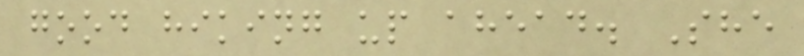good hiking up ahead. She
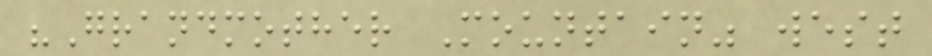"Grandmother Mountain" west
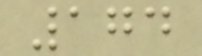174
